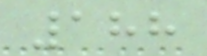188
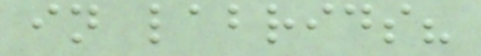in labrids?
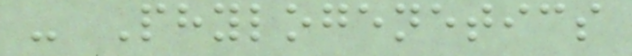- Phylogenetics
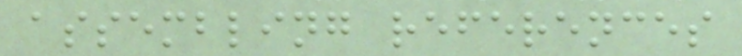assembling references
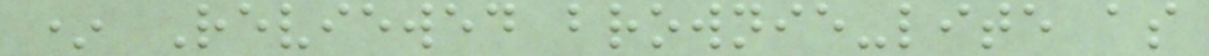* Reviewed brownie-lite as
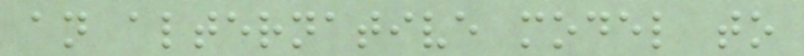an alternative model to
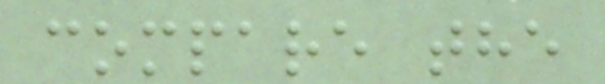compare the
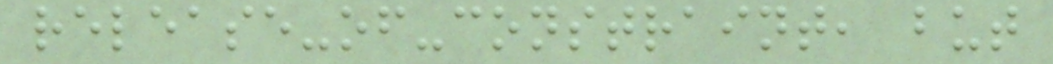release-of-constraint, but
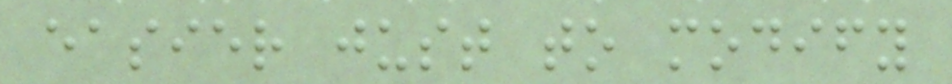easier just to modify
